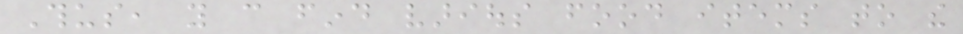Thus, you can find various food items to the
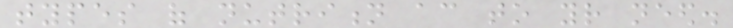types of nutrition according to your need.
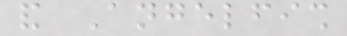and Angelfish
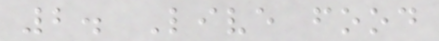2. Live food
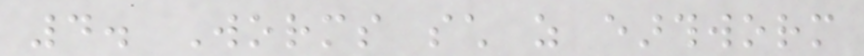4. Worms such as earthworm
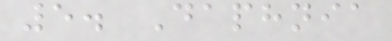5. Daphnia
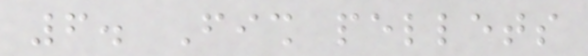6. Fish pellets
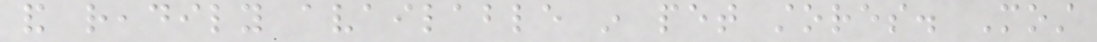and readily available in pet stores. Most
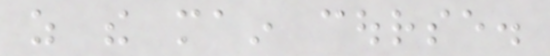as the main course.
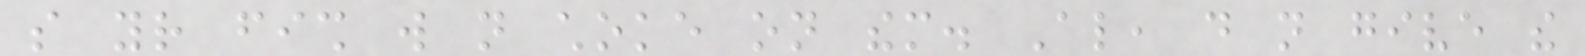so your fish will not choke on them. Also, do not give the
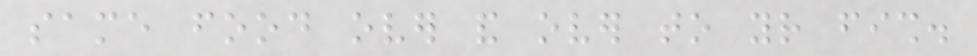same food over and over to your fish.
